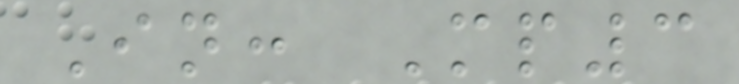In: Mp3
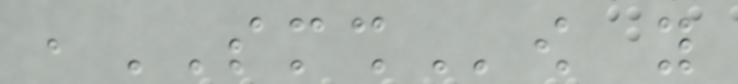,SMSHow you
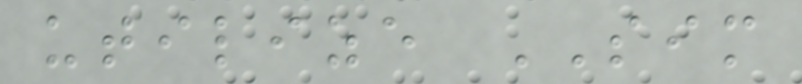utilize SIM
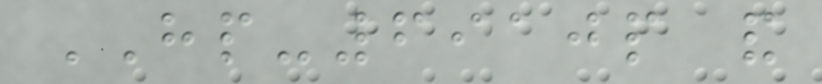HP-6910p and
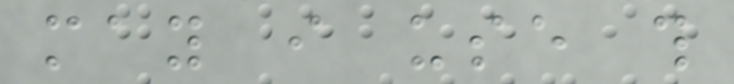may i use this
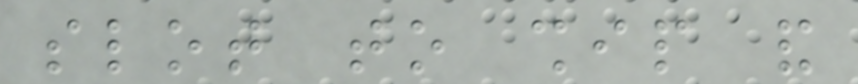slot to ship and
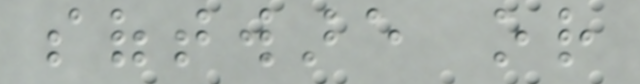software or
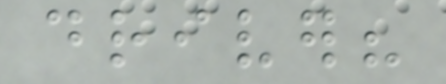driver?
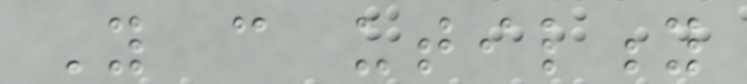You can utility
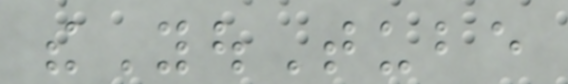theYouTube
